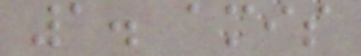1. amis
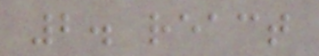2. react
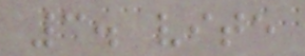3. vite
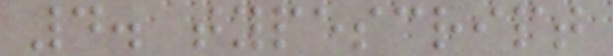4. typescript
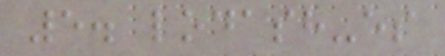5. lodash-es
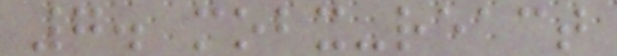7. mobx-react
